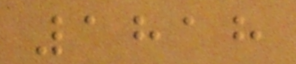1818
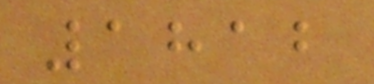1812
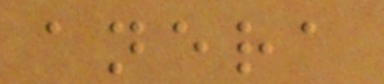anera
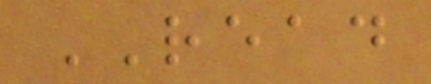READ
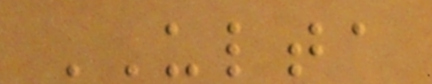ULTA
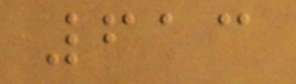613
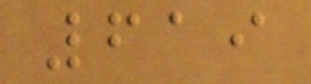619
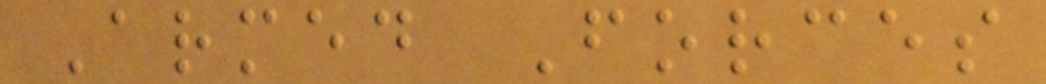Armed Forces
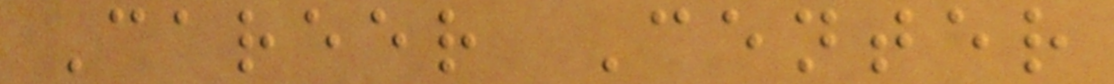Career Center
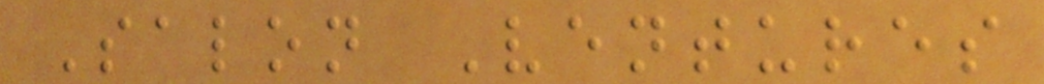Salon Ventures
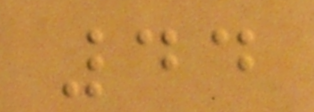44
